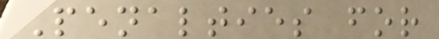Penalties for
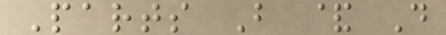Parts B & D
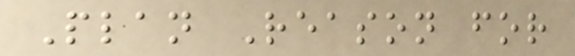Plan Reason for
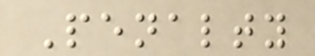Penalty
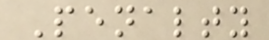Penalty
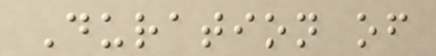Duration of
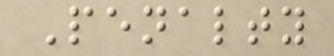Penalty
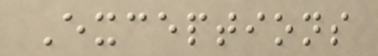Exceptions
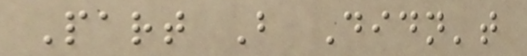Part B Didn't
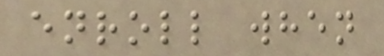enroll when
